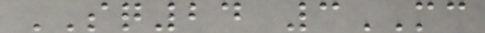SQ24 3MC
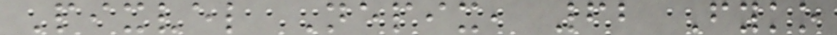Pixvel Nepix, 62 Fyko
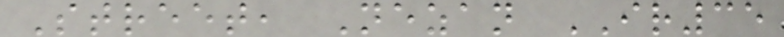Street, Nezan IR35
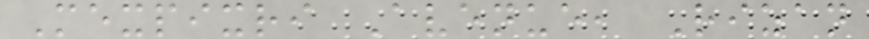Mexpixri Avenue, Rizan
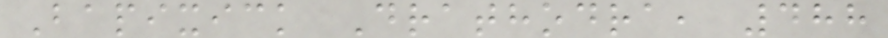Bapixick Drathodra, 488
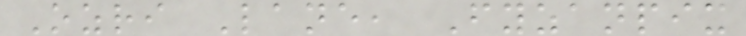Ozri Lane, Fyzanpix
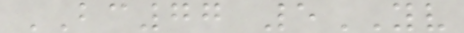BC77 5YV
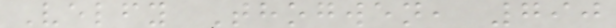Velfy Thogwen, 790
